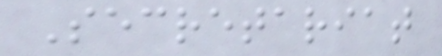Secretariat
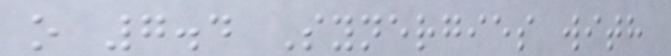o 7.4 Synergies with
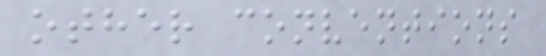other conventions
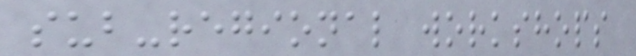sub-regional workshops
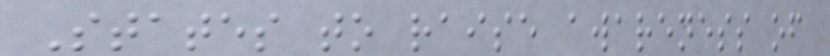States to raise awareness of
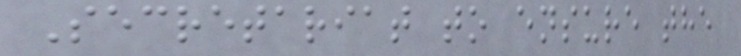Secretariat to ensure the
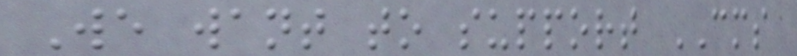We want to support CMS
